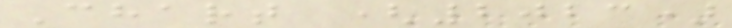Chart (2023)
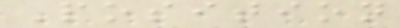Position
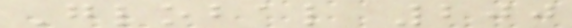Global 200
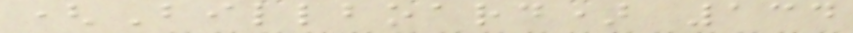(Billboard) 134
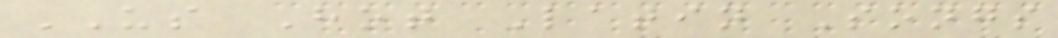US Hot Latin Songs
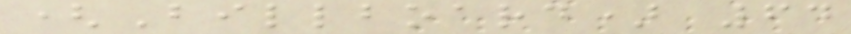(Billboard) 64
